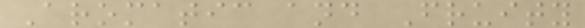Aromatic and Fruity
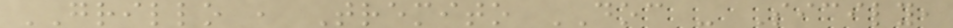GRILLO , Tremito DOC - Sicily,
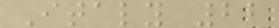Italy 22
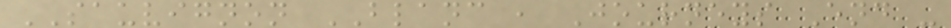SAUVIGNON BLANC , Journeys End -
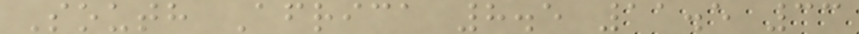South Africa 8.5 11.5 33
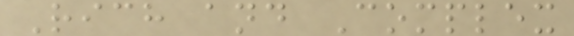Rich and Complex
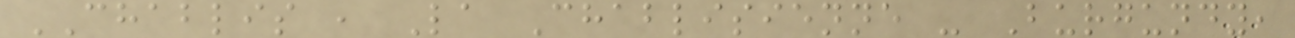CHABLIS , La Chablisienne - Burgundy,
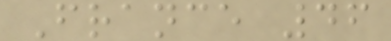France 46
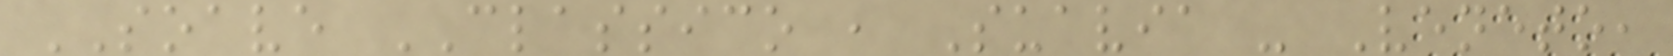SOAVE CLASSICO , Suavia - Veneto,
